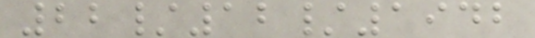22/12/1942
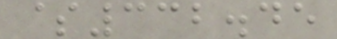$332.45
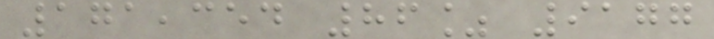171,354 86% 9177
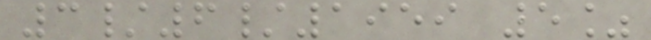3/6/1959 5%
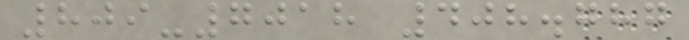809-7018 408.787
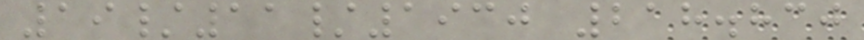19/11/1930 218.830
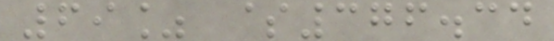69% $376.34
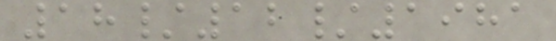18/12/1981
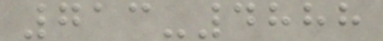713-4888
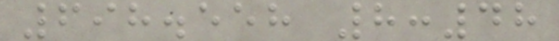698.558 8:48
